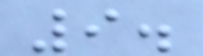9.
